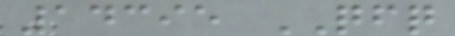14395 QFQ
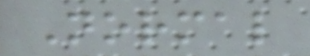Normal
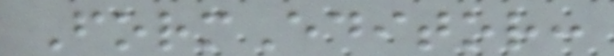FormEditor:
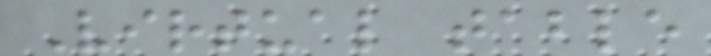Virtual table
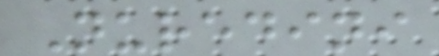Nuredini
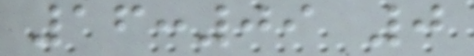16:09 0
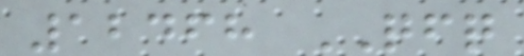12468 QFQ
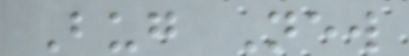Bug New
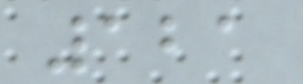121
